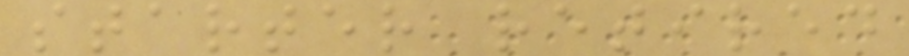starter retired
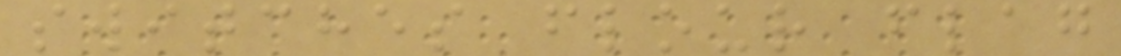switches flour flag
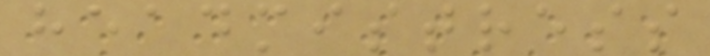headmistress
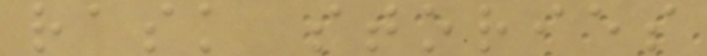rask stories
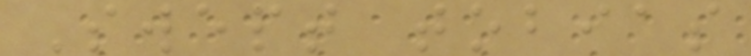Swept tobias
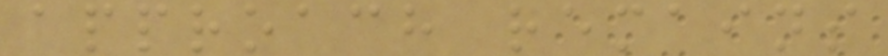approach remains
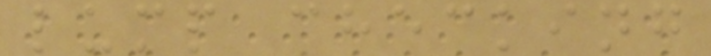lump checking
